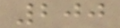200
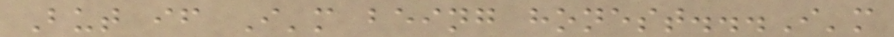But if I'm being honest...I'm
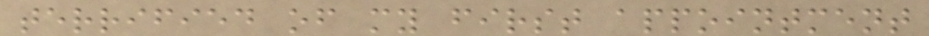terrified of my first appointment
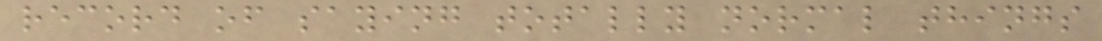record of saying totally normal things
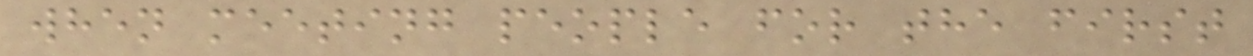when meeting people for the first
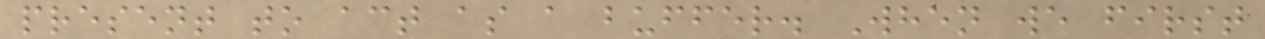present to act as a buffer. When we first
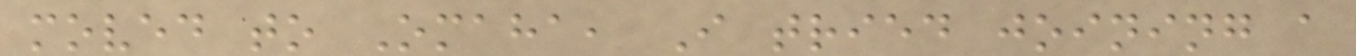moved to Omaha, I tried joining a
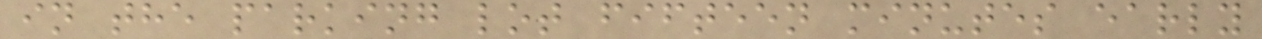in the parking lot fifteen minutes early
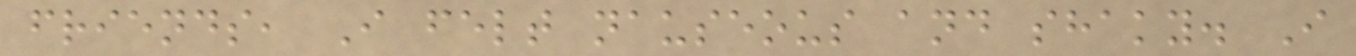friends, I felt nauseous and shaky. I
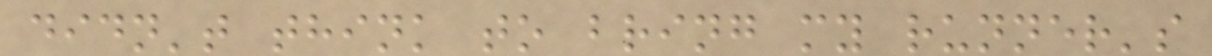didn't think to bring my runner's
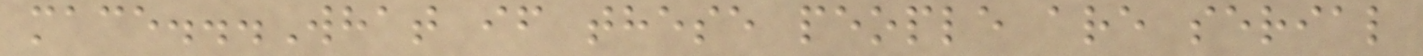mace...What if these people are serial
